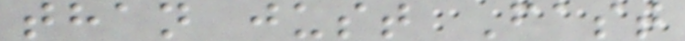than just Fast
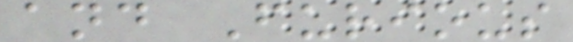and Furious
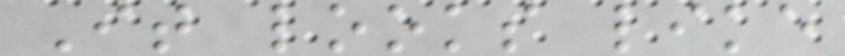It looks like
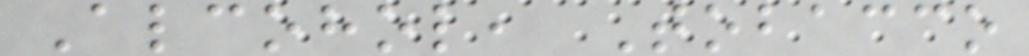Alcohol, Tobacco
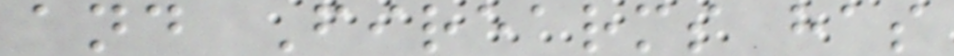and Firearms has
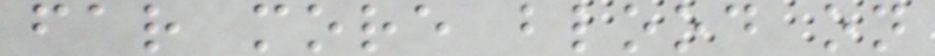far more blood on
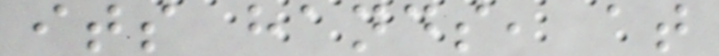its hands, at
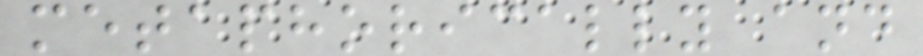metaphorically and
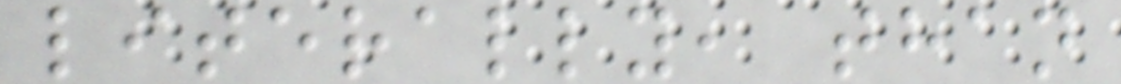literally, than
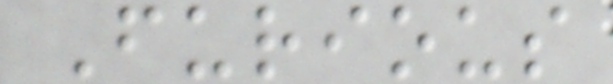Furious
